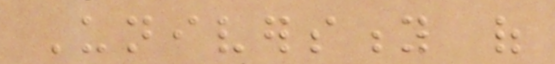University of
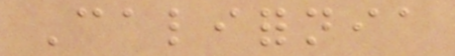California
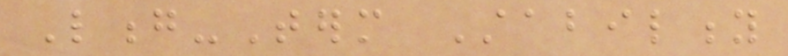Long-Term Stability
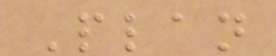Plan
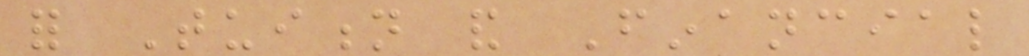for Tuition and Financial
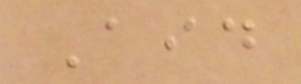Aid
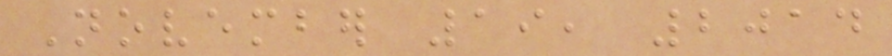November 19, 2014
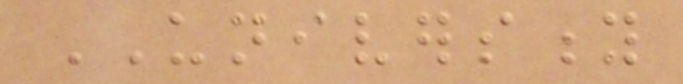UNIVERSITY
